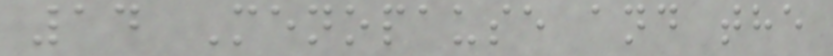14 Menopause and the
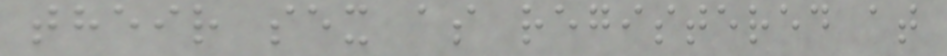their sex as registered at
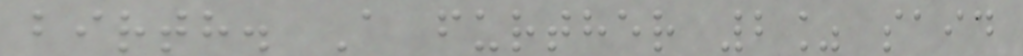birth. A further 2% said
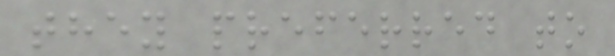they preferred to
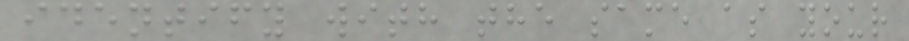identify with the same as your
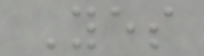Yes
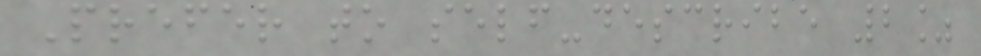Prefer to self-describe 2%
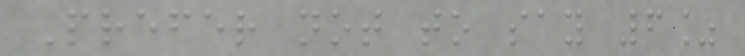Prefer not to say 6%
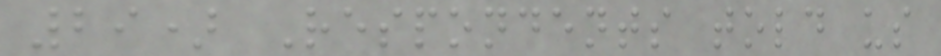29) Respondents told us
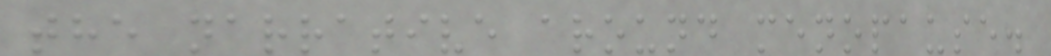the narrative around menopause.
